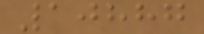10887
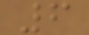6
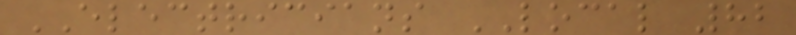ELECTRICIANS LOCAL 82
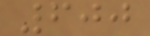600
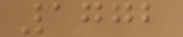1772
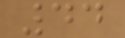44
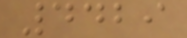4429
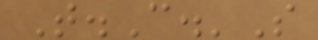T.C.'S
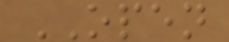OPEN
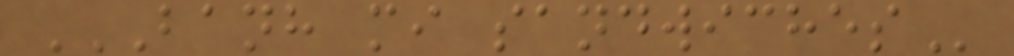BANH MI SANDWICHES
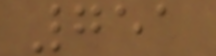751
